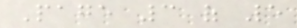Page 3 of 5
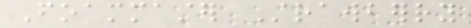Foammaster Strawberry
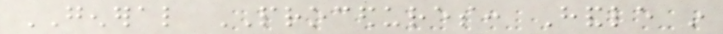GENERAL PROCEDURES: Handle in
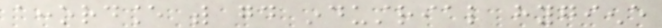accordance with good industrial hygiene
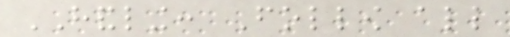HANDLING: Follow all
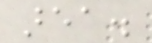area.
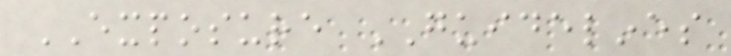EXPOSURE GUIDELINES
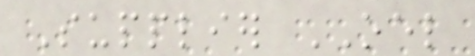Supplier OEL
